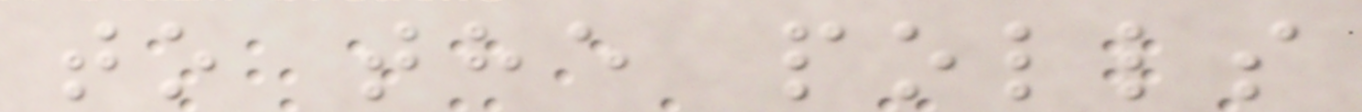to the polls
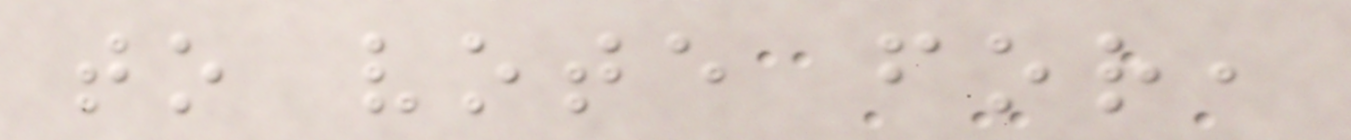to vote for,
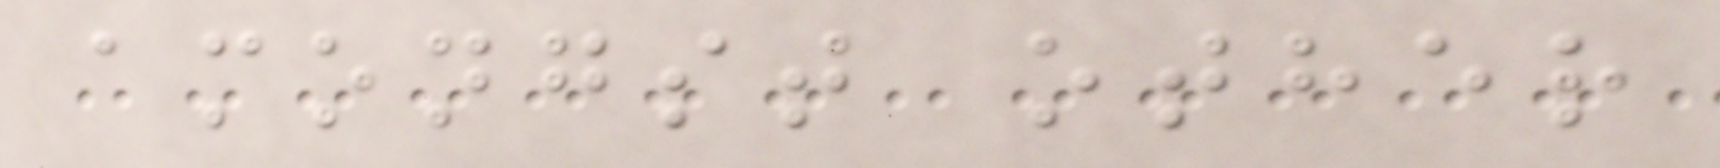amongst other
